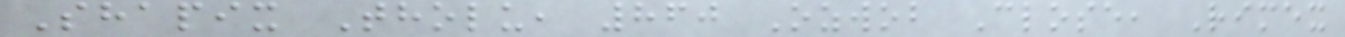Shapix Tholu, 860 Ozwob Close, Rimex
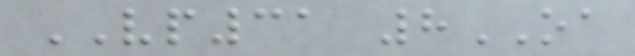VP31 8OA
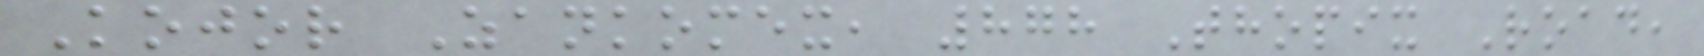Kojor Zankomex, 878 Thopix Road,
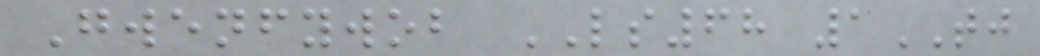Gwenfywob LS68 1TJ
